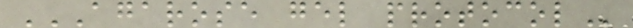AGAROSE GEL PROTOCOL
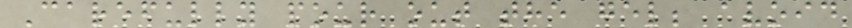Carefully pour out the gel; avoid
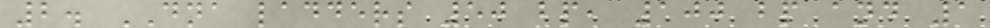2. DNA ladders 50 bp, 100 bp and 1
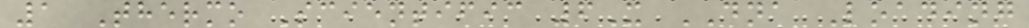1 Thermo Scientific 6X DNA Loading
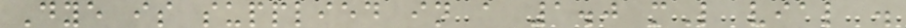Dye is supplied in a 1.0 mL vial .
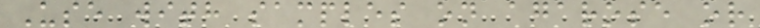Use with samples on agarose or
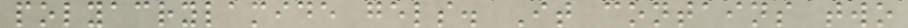polyacrylamide gels. It contains two
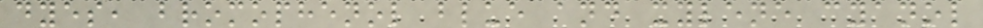dyes, bromophenol blue and xylene cyanol
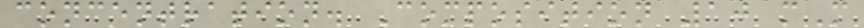concentration. Composition 10 mM
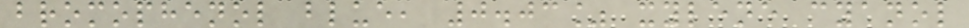bromophenol blue, 0.03% xylene cyanol
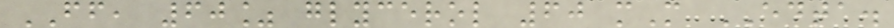FF, 60% glycerol 60 mM EDTA.
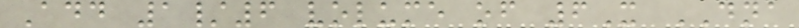Add 1/6 volume of 6X DNA
